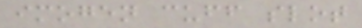imogen cuff slot
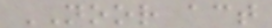NOOR act
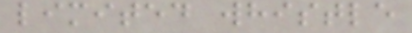limited whistle
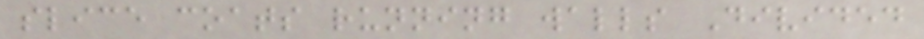slice coats running walls Divided
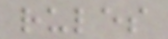rules
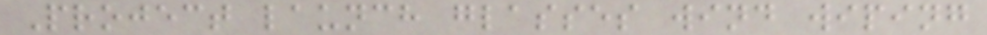Project launch glasses wind wiping
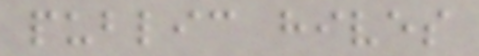public hives
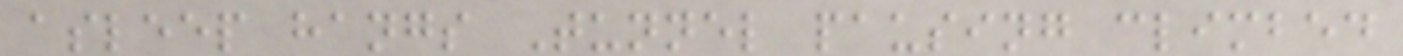asleep hangs Tunnel pausing climbed
